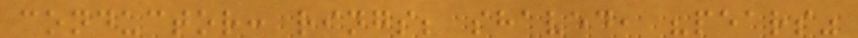conductor: rings; shaved, "pears"
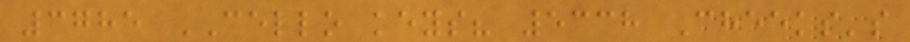3785 CELLO keys? 5338 Cheeks's
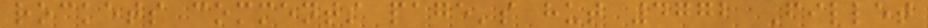rockets comments page's hut 4772 Fillet
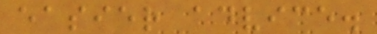easier advice.
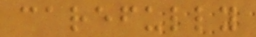carefully
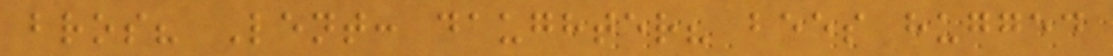bros? Lent: daughter? bees hugged
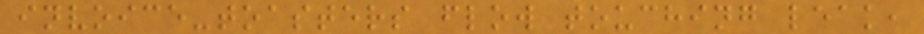invoice-toasters flow touching leak,
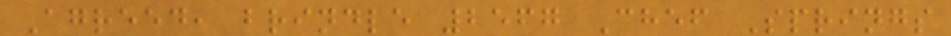Agreed, brindle 2567 Chef Springs
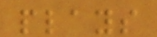plays
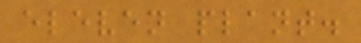eleven plant.
